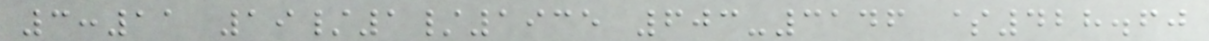3:11 19/1/1935 603-3146 $428.60
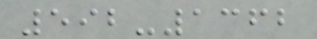592-1362
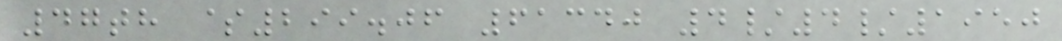47th $299.06 61340 4/4/1950
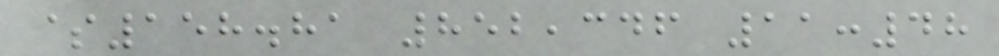$158.81 852,346 11:48
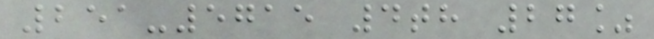251-5715 4th 27%
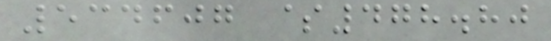534607 $478.80
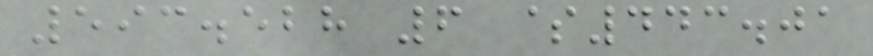593.528 6 $443.01
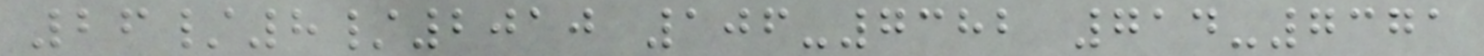26/8/2010 106-7382 714-7371
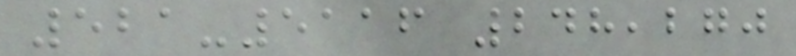521-5116 248,270
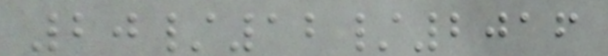20/12/2016
